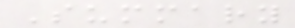Summary
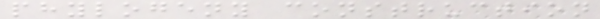phylogeny construction
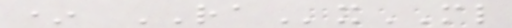* RAxML
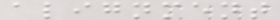alignment
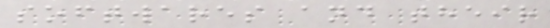softwares and their
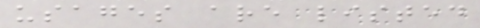usages are listed
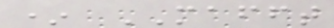* MAFFT
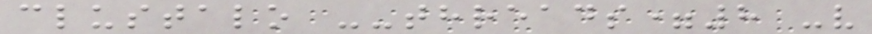clustalo --threads=8 -v
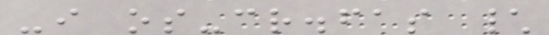-i os-cr.fas \
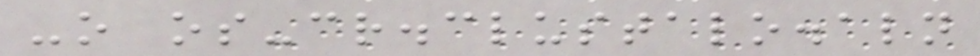-o os-cr.clustalo.aln
